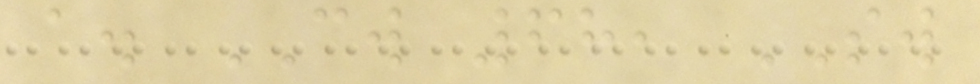a. CW 68, SW
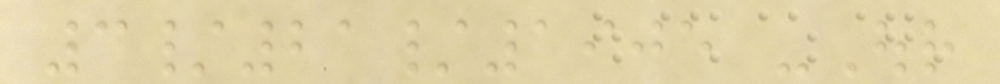3/21/1905 -Our
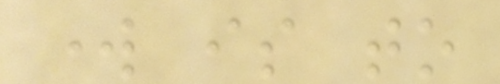work is to
